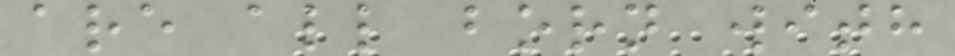are all born with
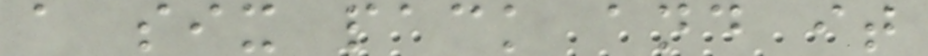a six pack and it
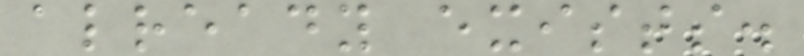already exists.
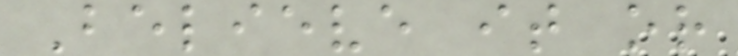Believe it or
